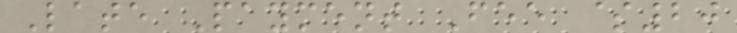Late Payment Fee $20
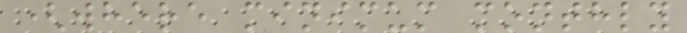(where minimum monthly
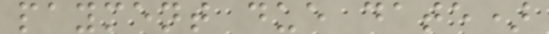payment due date)
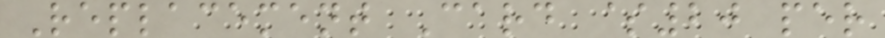Replacement Card $20 per
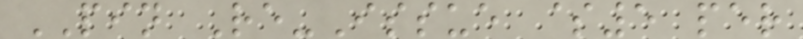PIN Re-Issue $5 per
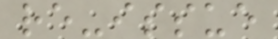re-issue
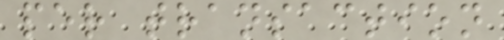per transaction
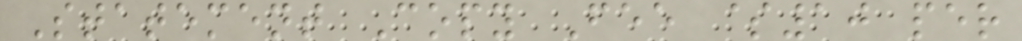Statement Copy Fee $10 per
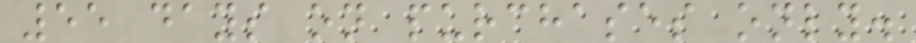55 days on purchases only.
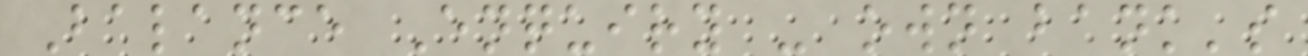Balance Enquiry - own bank's
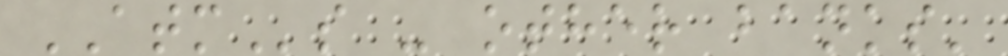ATMs - other banks'
